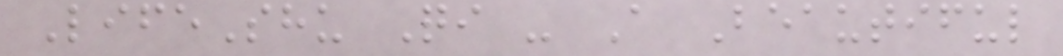LifeShu Qi - A Beautiful
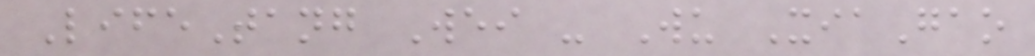LifeTang Wei - Wu XiaGao
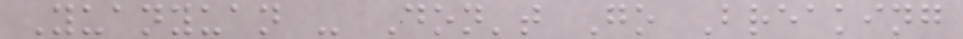Yuanyuan - Don't Go Breaking
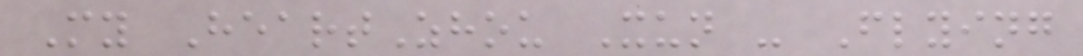My HeartZhou Xun - Flying
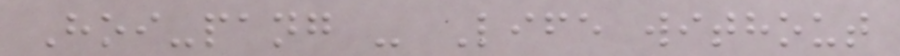Hoi-pang - Life without
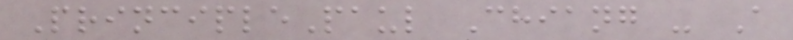PrinciplePaul Chiang - A
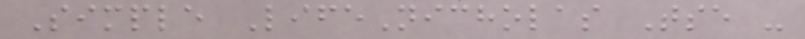Simple LifeNicholas Tse -
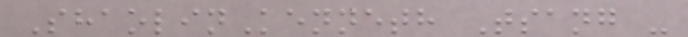ShaolinKenneth Tsang -
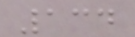134
